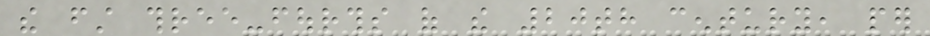the first three-fourths of the 20th century, per
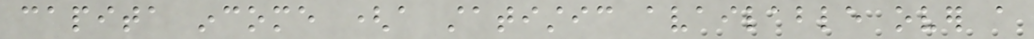capita income (a statistic available over a
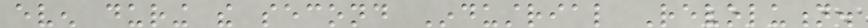even during the second Industrial Revolution.
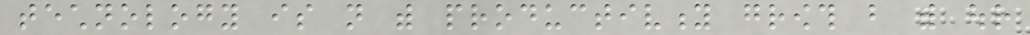technology is not with productivity growth but with our
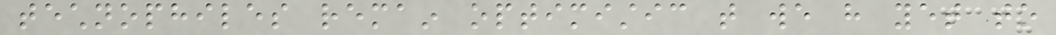technophiles remain optimistic that we have yet to
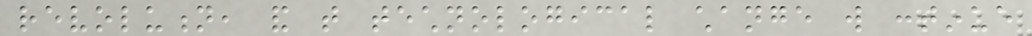revolution, and that technological change will continue
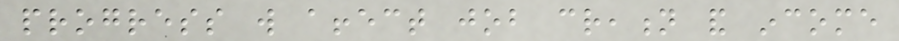progress will affect job creation and income
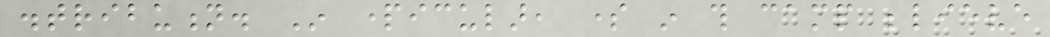distribution. In particular, some in this camp believe
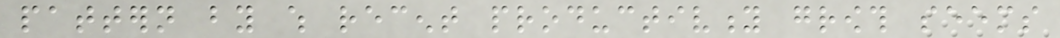pattern by which recent productivity growth seems
